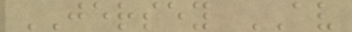JERSEY AV
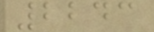2243
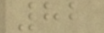82
